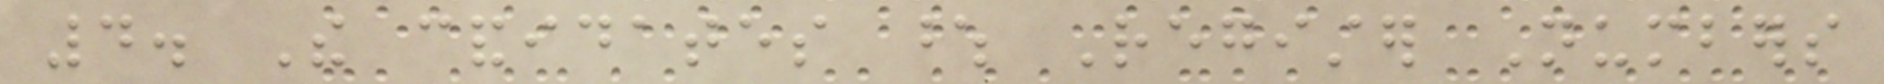4. The candidates whose Register Numbers
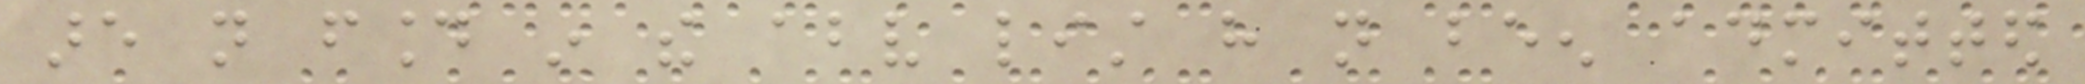are not found in the above list have not been admitted
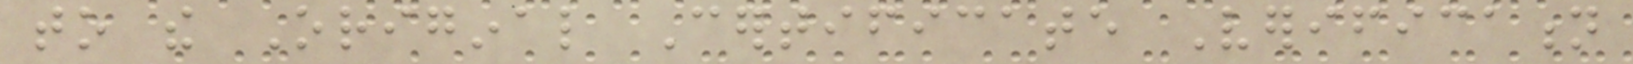to the Original Certificate Verification
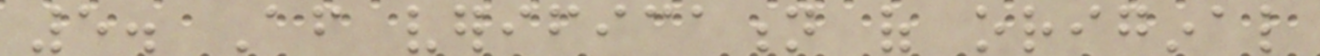5. After verification of original
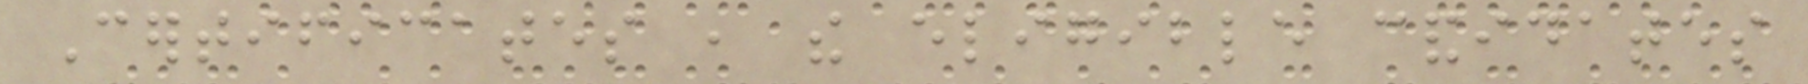Certificates , the eligible candidates
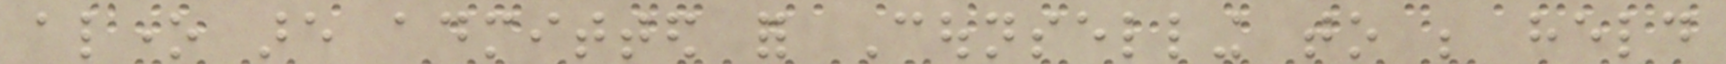alone are admitted for Counselling to be held
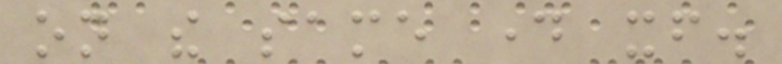on the same day itself.
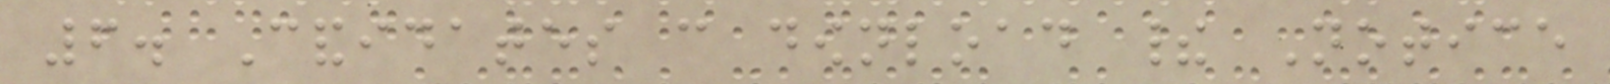6. Candidates can download their Notice
